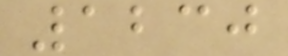1230
